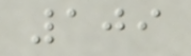109
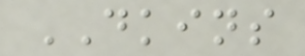DKINS
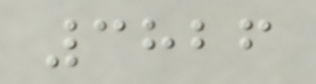3826
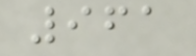961
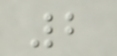2
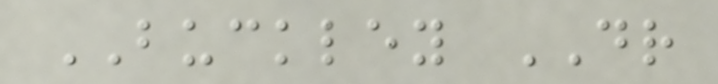BUCKLEY DR
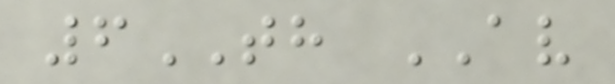6TH AV
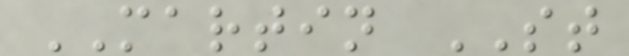MARTIN ST
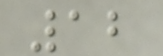12
